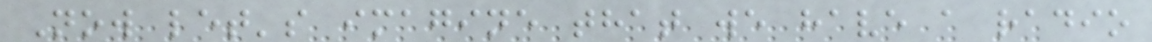Now let's imagine that we have a radio
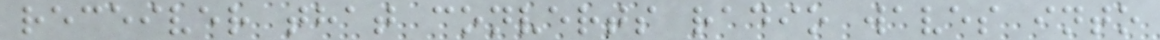receiver that converts radio waves into
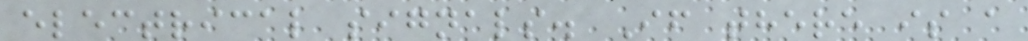electrical signals. If there is a
